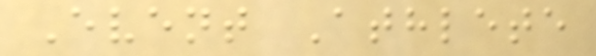Event Athlete
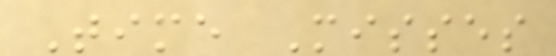Time Misses
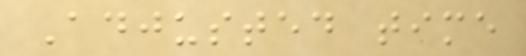Adjusted time
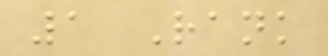1 Rank
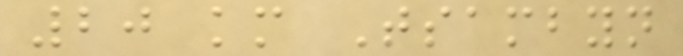20 km Tsambyn
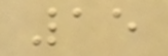15
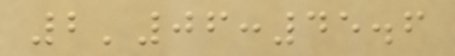2'06:45.6
